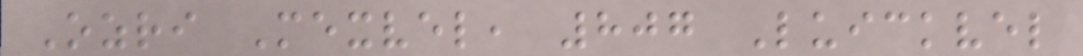Ozri Mexvel, 807 Luickvel
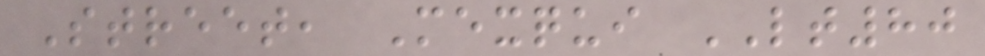Street, Mexqui LT80
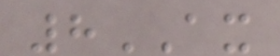8AX
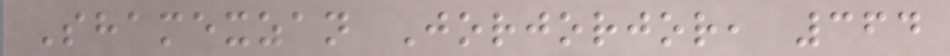Shamexzan Jorjorjor, 364
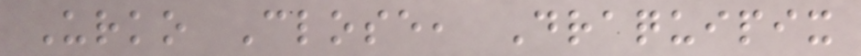Urko Close, Draquipix
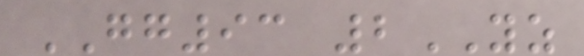GG93 2YZ
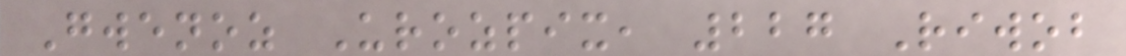Gwenoz Urozpix, 227 Riwob
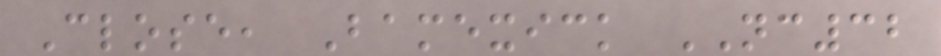Close, Bamexick NC32
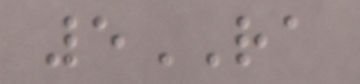5RA
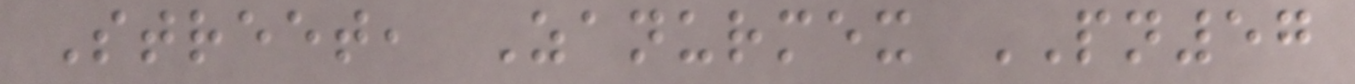Street, Zanurmex PN57
